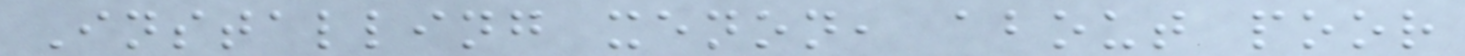Installing xenon, about poor
